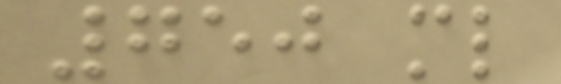750 ml
